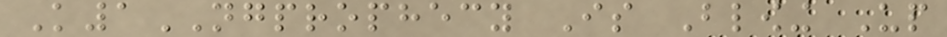K1NGPROPHECY Is Blowing Up
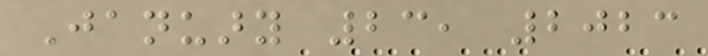January 23, 2023
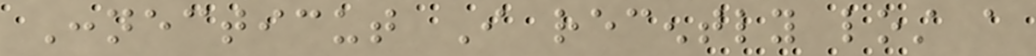Connecticut I recently lost a
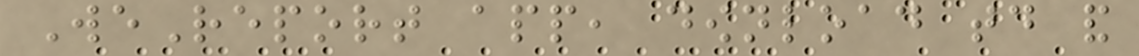WeReport app, download today and
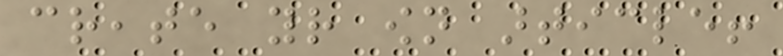create your own article!
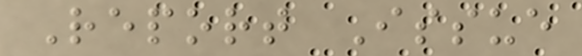Report Issue
